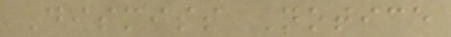Dismiss Notice
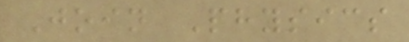Join Physics
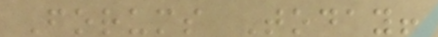Forums Today!
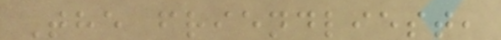The friendliest,
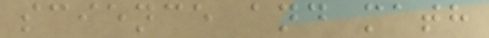science and math
